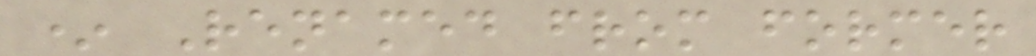* Renamed from former
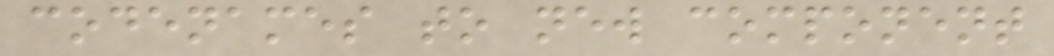codenames to new component
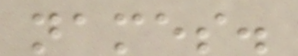names.
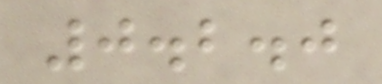0.2.0
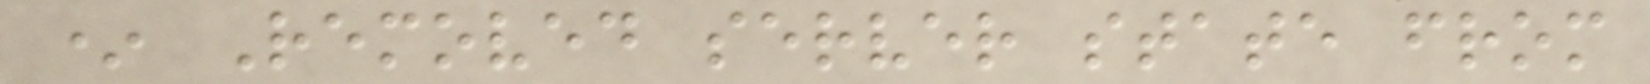* Removed server state from
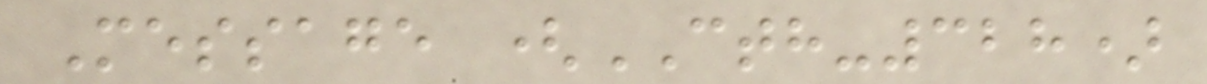Message (CTH-328)
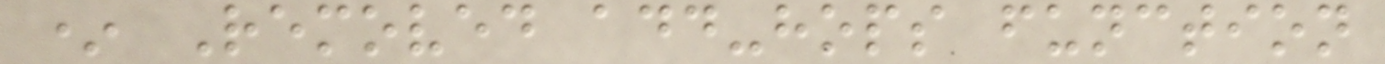* Removed add-hops function
